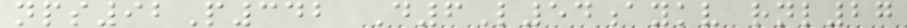nps92P342 D6L54aykv rnl27
